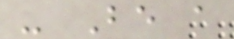- Be a
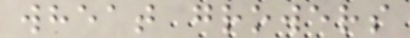wheat growers
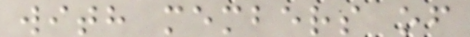with members of
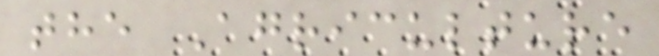the Agriculture
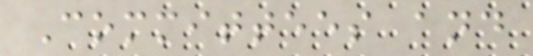Committees and
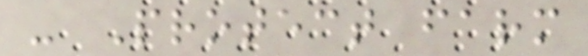- Protect farm
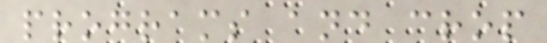programs and crop
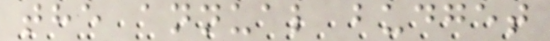the annual budget
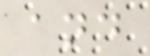and
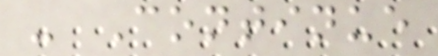- Continue
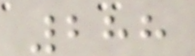288
